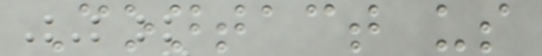Contact us
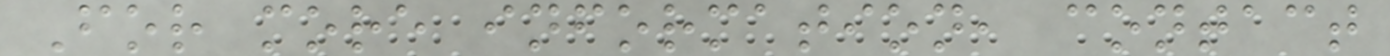For more information, contact
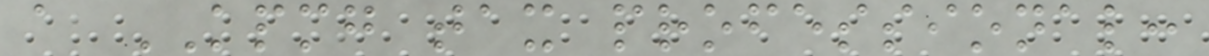a KPMG tax professional:
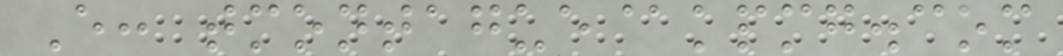E: tmontague@kpmg.com
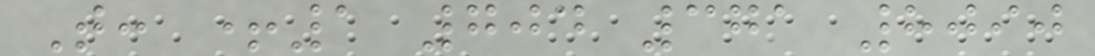T: +1 704 371 8090
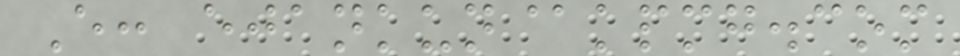E: ejankun@kpmg.com
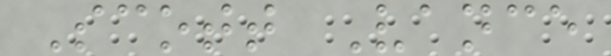Scott Vance
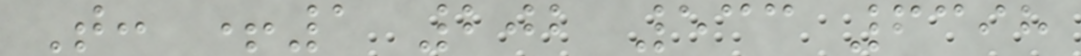T: +1 202 533 6398
